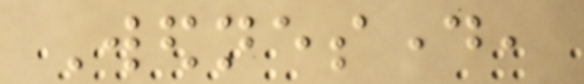Wednesday,
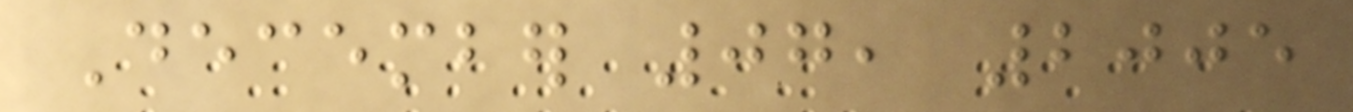December 07, 2005
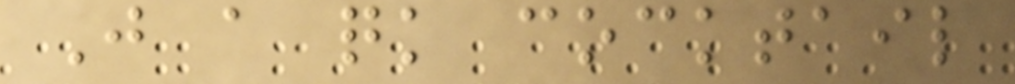Just a quick cocktail
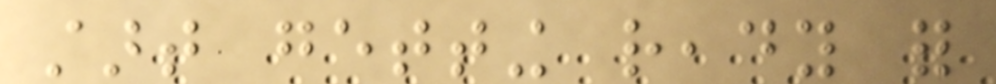start getting ready for
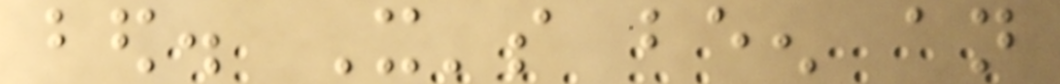bed. It's been an
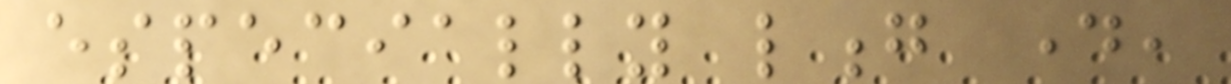especially long day,
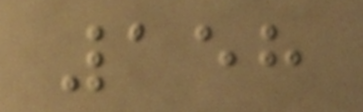158
